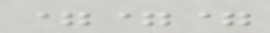===
